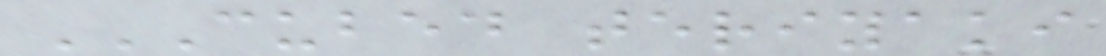CUBED TERIYAKI
